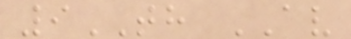9TH AV
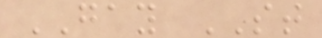GAY ST
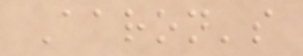Aaron's
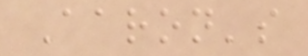Aaron's
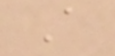A
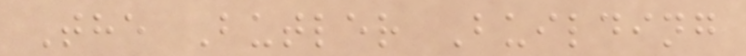The Butler Building
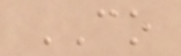CO
